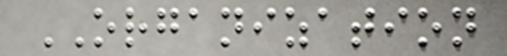ORGANIZATION
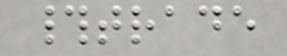#trade
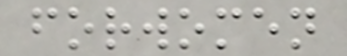forwomen
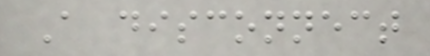A disconnect
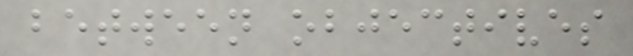between objectives
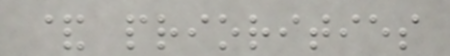& priorities
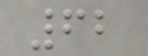62
